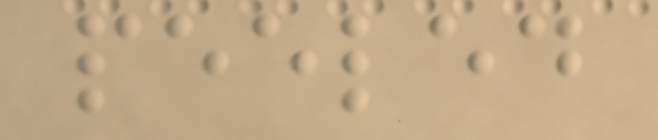peeled
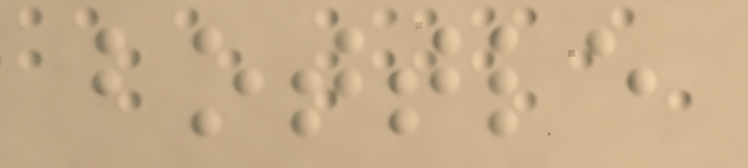bottle
